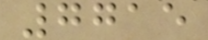7715
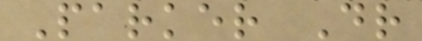Parker Dr
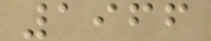1966
